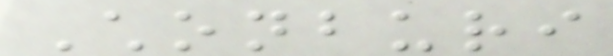Chonburi
